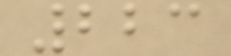223
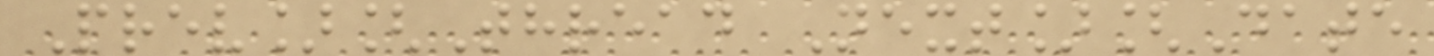Prev][Thread Next][Date
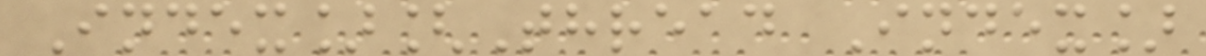Index][Thread Index]
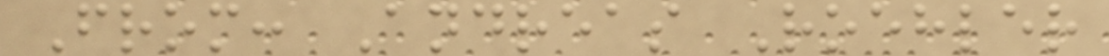From: Andreas Roehler
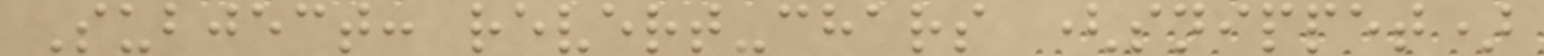Subject: revert-chars (snippet)
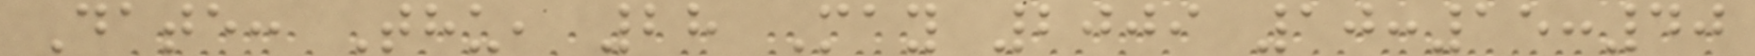Date: Thu, 28 May 2009 10:15:40
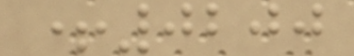+0200
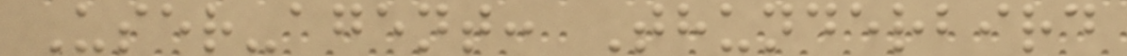User-agent: Thunderbird
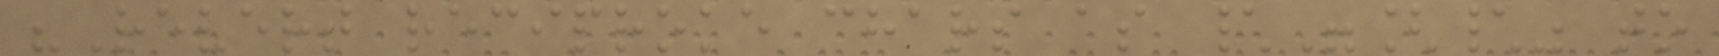"Revert reciproke chars as \"[\" to
